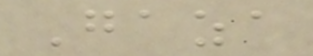Gaza
